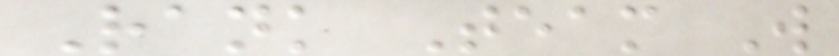Rank Team W
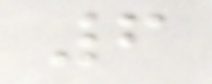6
